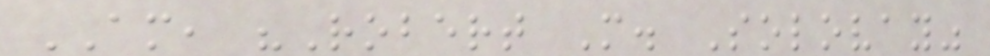AM, "Robert M. Solovay"
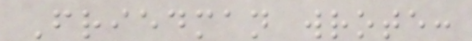Friedman wrote:
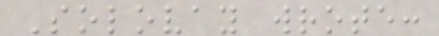Solovay wrote:
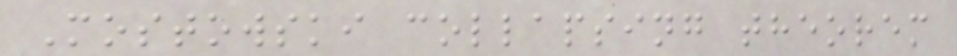Mostowski collapsing theorem
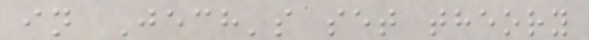in Jech's set theory
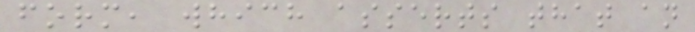form, which asserts that an
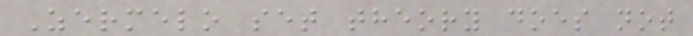Zermelo set theory does not
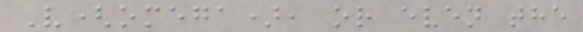V(omega), or even the
